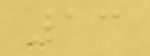13
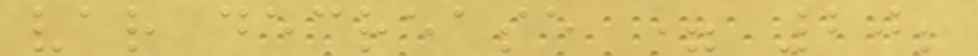var decrease = 20;
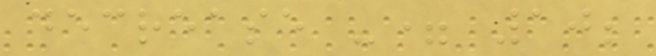decrease -= 10;
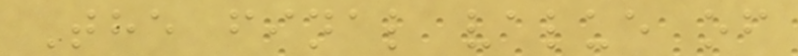The final value of
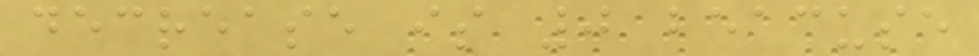decrease is 0 beacuse
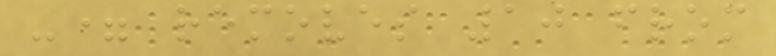-= removes 10 from
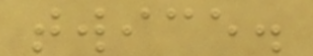twice.
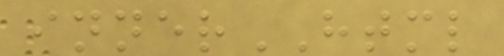innerHTML
